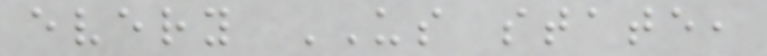every US state,
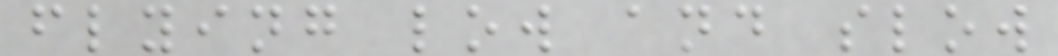flying low and slow
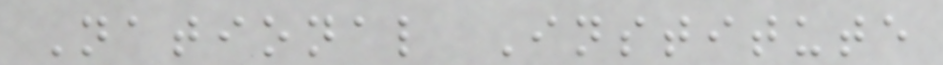National Institute
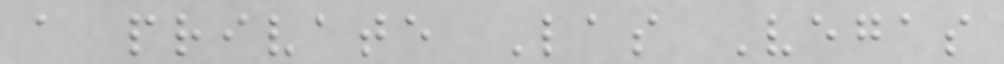a private Las Vegas
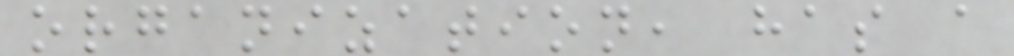organization, has a
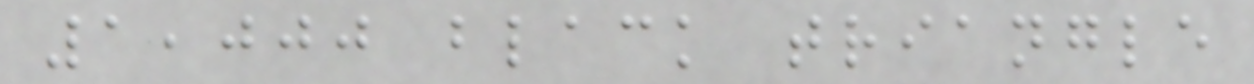1,000 black triangle
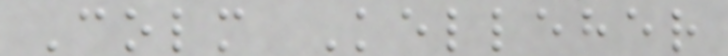Colm Kelleher
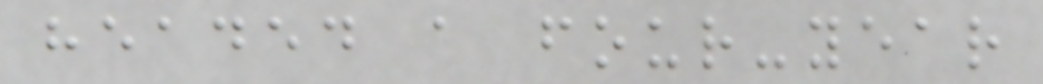headed a four-year
